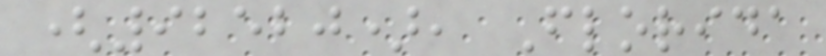(92520), Florida
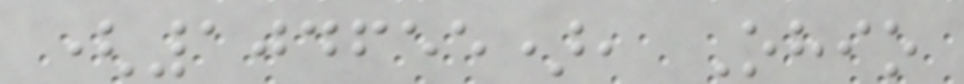(104655), Ohio
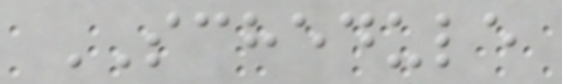SCHEDULE
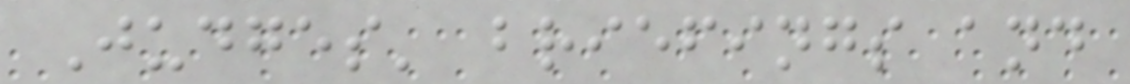Judges' briefings and
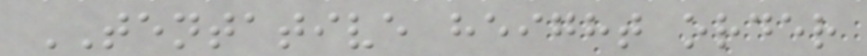TENTATIVE height order
